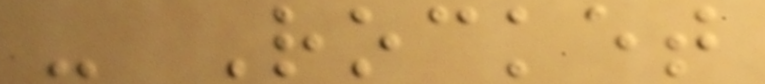- Rocket
